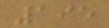195
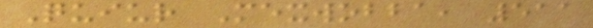Quiur Mexwobba, 511
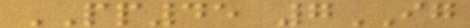PP45 7IG
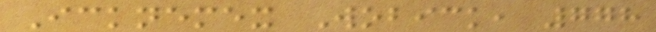Icknemex Wobick, 778
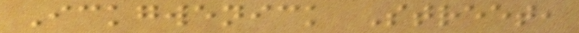Ickgwenick Street,
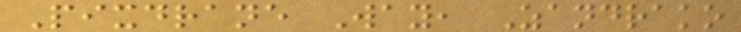Pixdrane Way, Zandrako
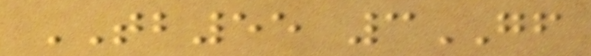TB55 3GF
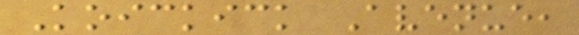Koickick Avenue,
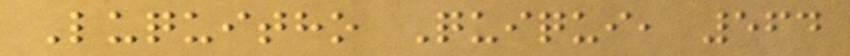Luquitho Quiqui, 564
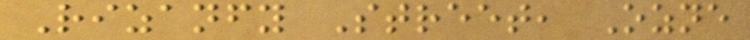Rizanfy Street, Ozne
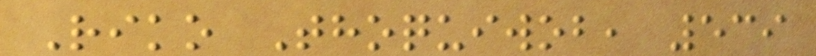Riko Thoquiwob, 539
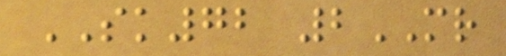SK72 2MR
